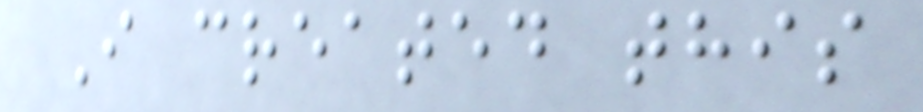I created this
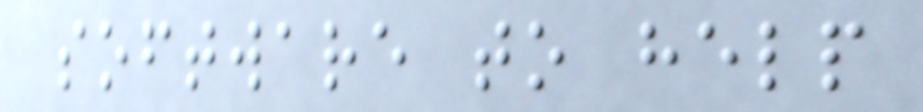software to help
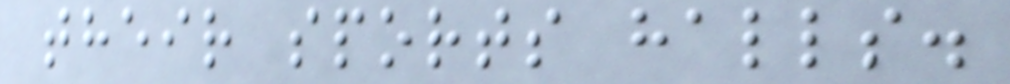their sports halls.
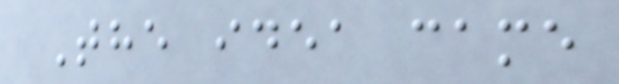The idea came
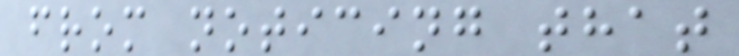from noticing that
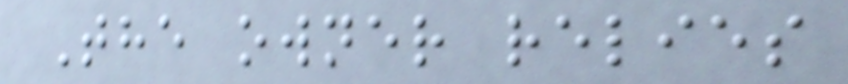The owner relies
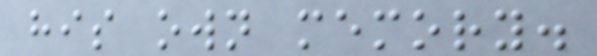his own memory.
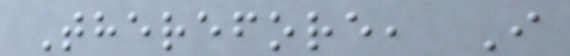Therefore, I
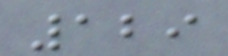129
